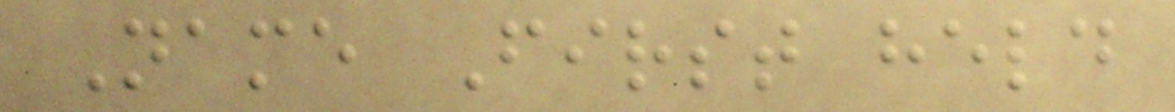Name First held
